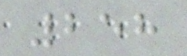258
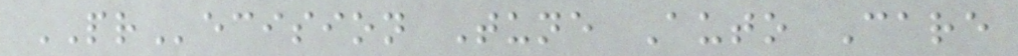PRecision Tune Auto Care
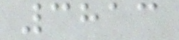3813
